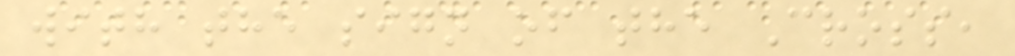with the sign of the Cross,
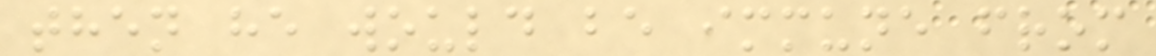then he would be immune from
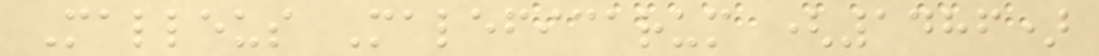Malleus Maleficarum (1486)
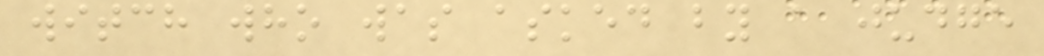witch who was asked by a judge
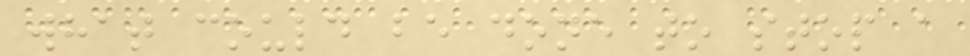what could be done to stop a
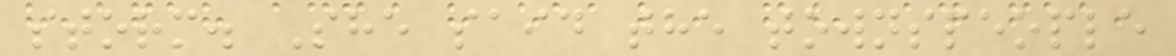storm. She said the townspeople
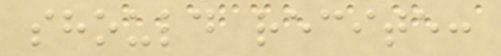should recite:
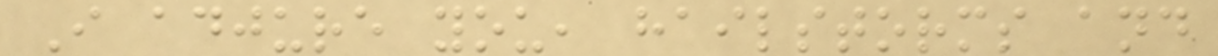I adjure you, hailstorms and
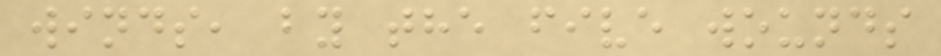winds, by the five wounds
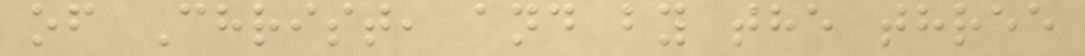of Christ, and by the three
